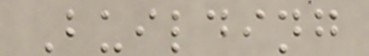Building
